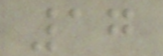17
